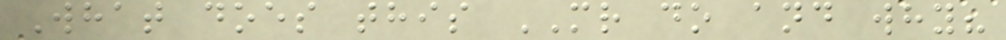What does this MR do and why?
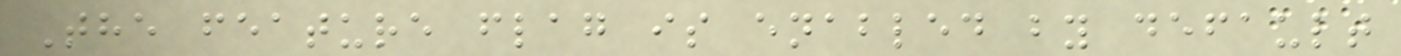The feature flag is enabled by default
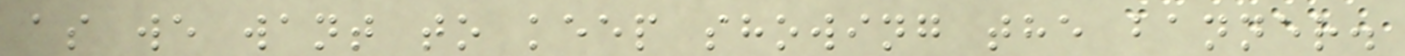as we want to keep showing the banner.
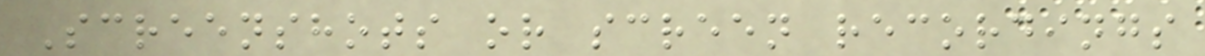Screenshots or screen recordings
